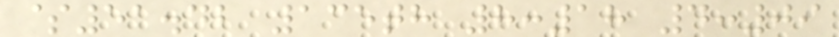$51.42 135th 8:18 4:09
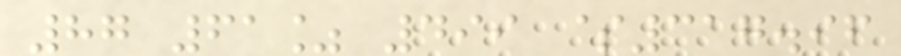87 61% 499 $317.96
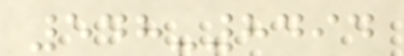548-8494
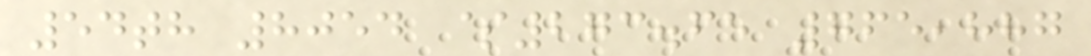54th 8054 $273.65 765,887
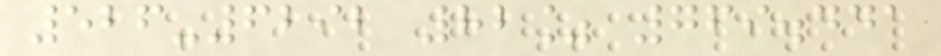526-6292 82% 769.441
